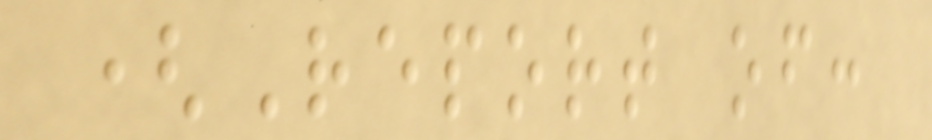(Report of:
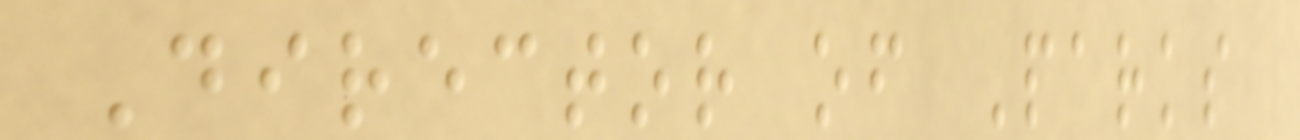Director of Parks
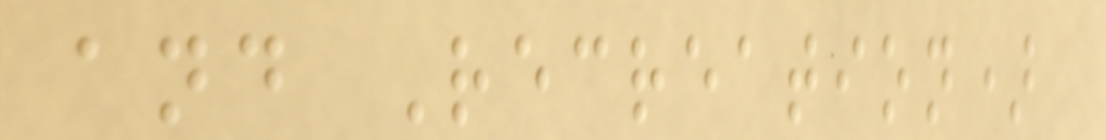and Recreation)
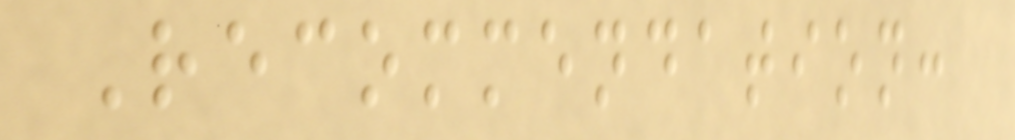Recommendation:
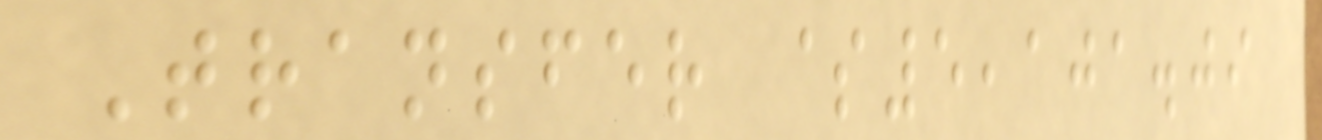Transfer $5,101.09
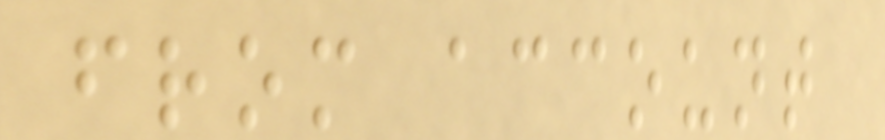from account
